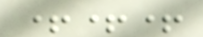+++
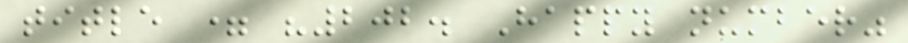title = "202. Happy number"
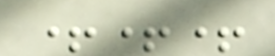+++
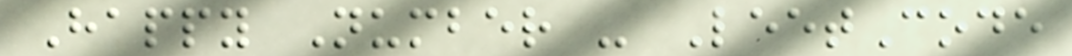Happy Number - LeetCode
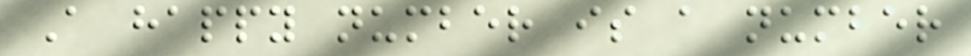A happy number is a number
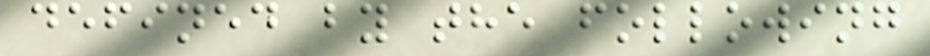defined by the following
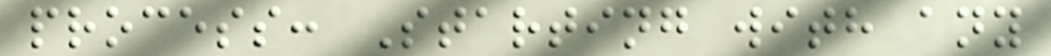process: Starting with any
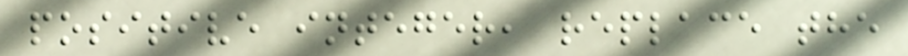positive integer, replace the
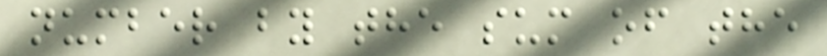number by the sum of the
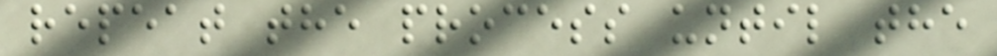repeat the process until the
